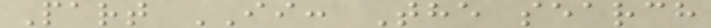Part II: The search
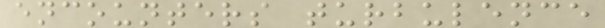encounters turbulence
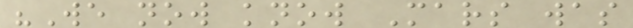"We now know Mars was
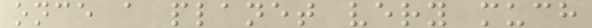once a planet very much
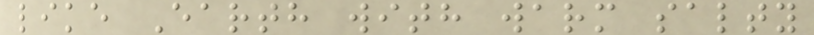like Earth with warm salty
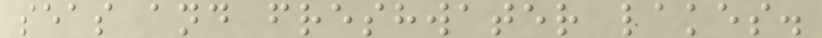seas and freshwater lakes.
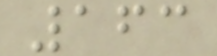163
